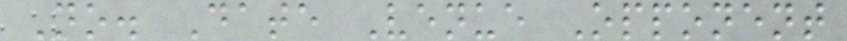No. Date Venue Opponent
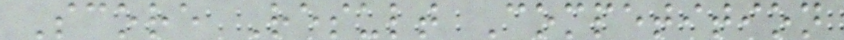Score Result Competition
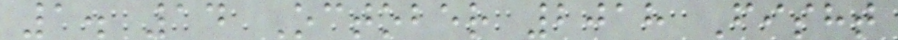1. 14 October 2018 Fisht
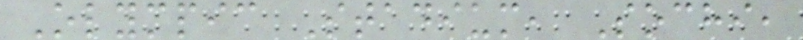Olympic Stadium, Sochi,
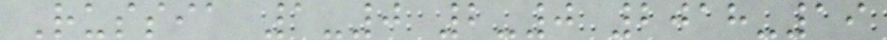Russia 1-0 2-0 2018-19
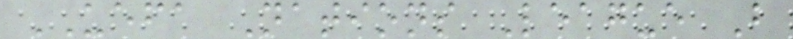UEFA Nations League B
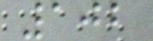102
